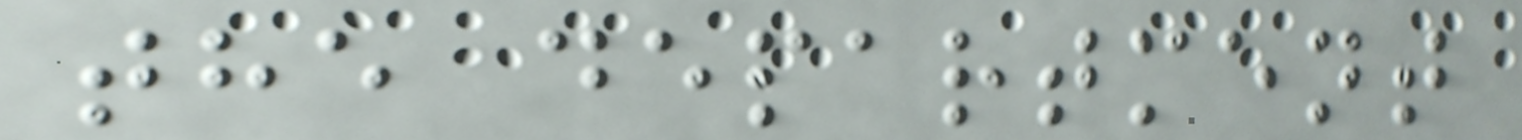the department
